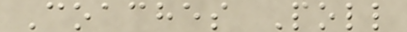Coaches Poll
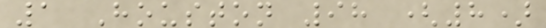1 Houston 98 (8)
